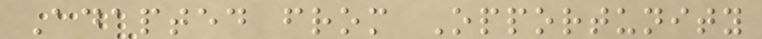Adapted from Opportunity
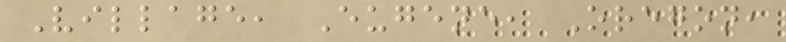Village, Eugene, Oregon,
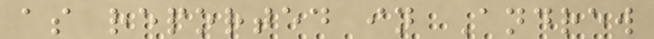as reported in Andrew
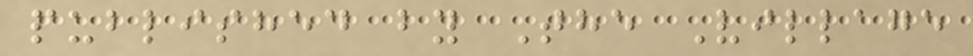published by The Village
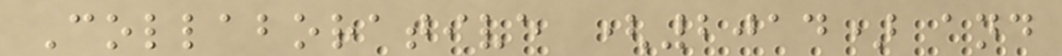Collaborative (2014) and
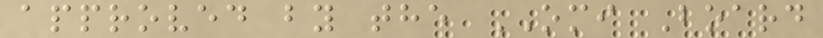approved by the OMI Board
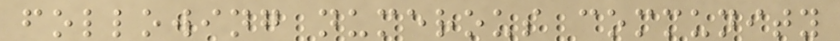following numerous community
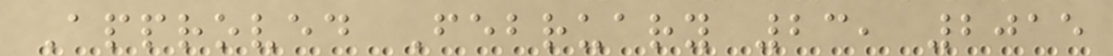Approved February 23, 2015
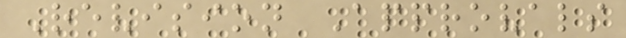Revision Approvals
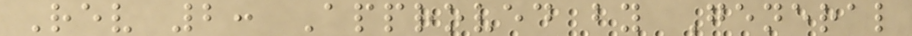Rev 2: Approved by General
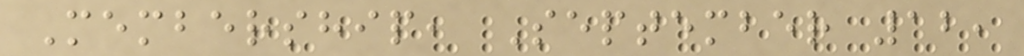Membership, September 12,
